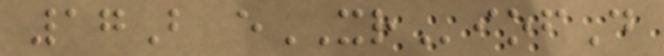17B eXRiofD
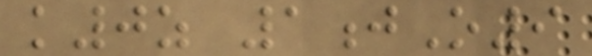k0z 1jO9
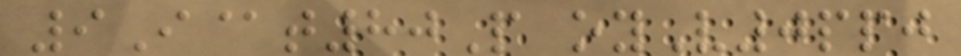9I@t80P oyV0ppj
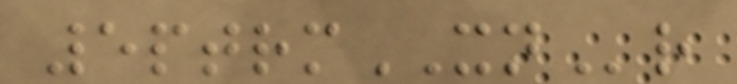5ptrmXNr
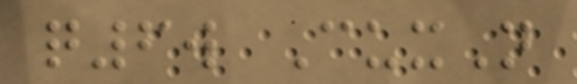q6w CuxN
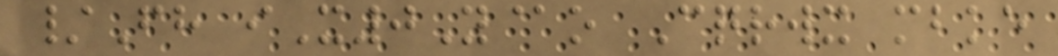/Fh iX0Y@o Cqrwx mbke
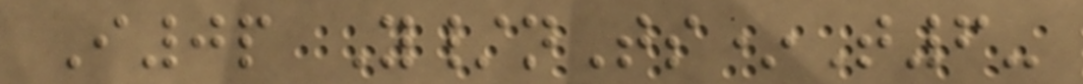I0p Y/nTs*T6-
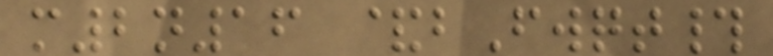m2n16 &bFwqt#
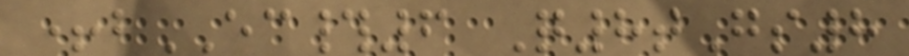+bEC#6 Q8tGs8
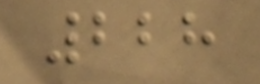228
